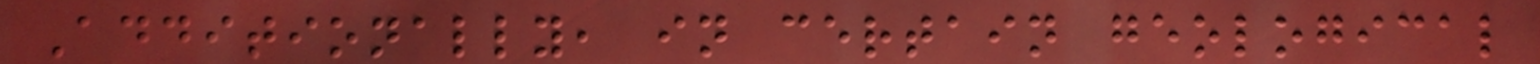Additionally, in certain geological
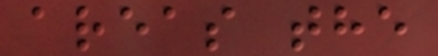areas the
